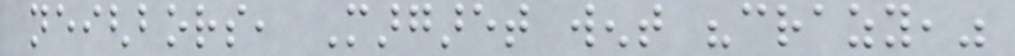neighbors, Margaret went "crazy,"
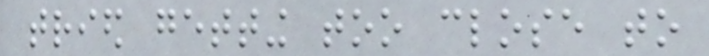tried getting too close to
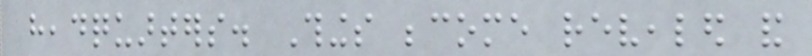headquarters. Things become revealed and
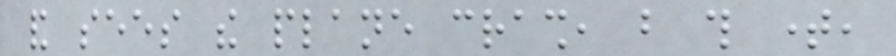and sees the plane crash, but this time,
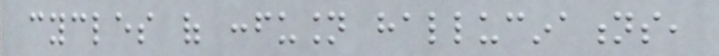cycles of confusion hallucinations,
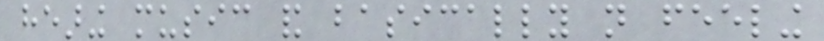hearing music and basically not feeling
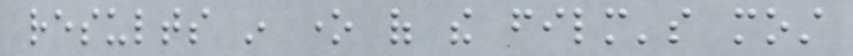results in one of the film's most
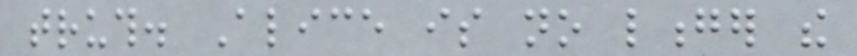truth. Alice is no longer the
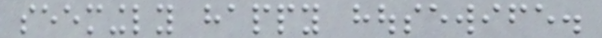seemingly happy housewife.
